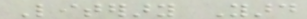Literary Yard
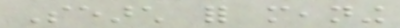Search for meaning
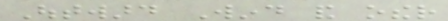Outward Wind and other
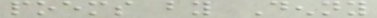poems by Denny
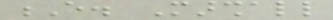E. Marshall
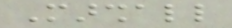Marshall
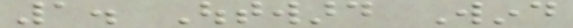1. Outward Wind
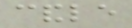candle
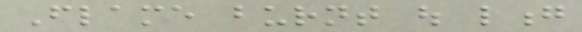Flame burnt out long
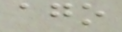ago
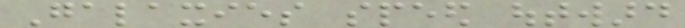Galaxies speed outward
